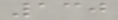130
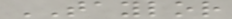TAYLOR
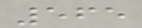565
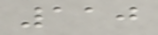110
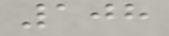108
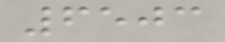6503
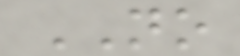NO
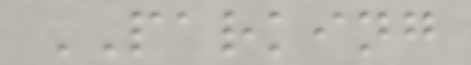PARKING
